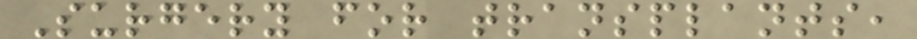Surgery for transplants,
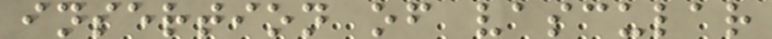insertion of vascular
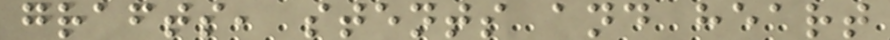grafts, stents and heart
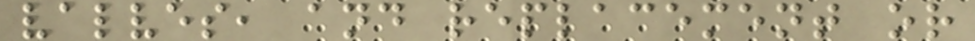valves, and replacement or
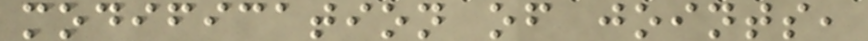modification of joints,
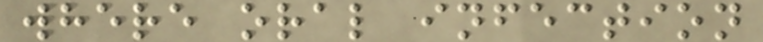where oral infection
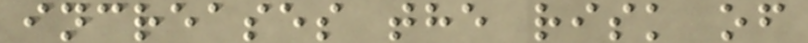increases the risk of
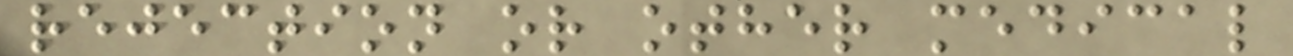rejection or other medical
